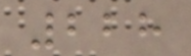228
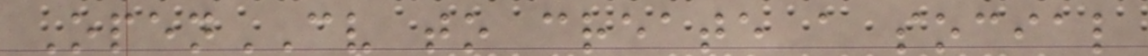OpenCV to create a social
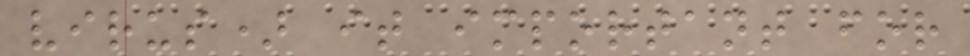virus) it important for
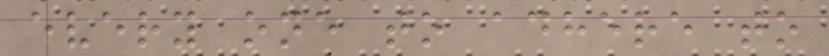every one to adhere to
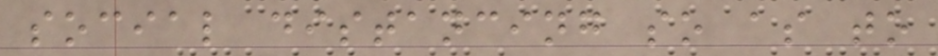social distancing so as to
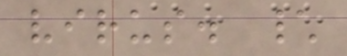virus. \
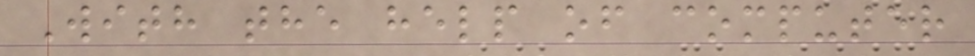With the help of computer
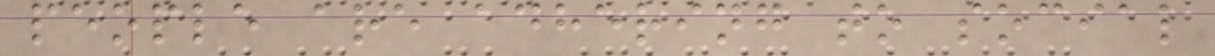people are adhering to social
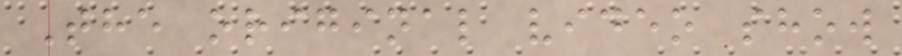The original video show
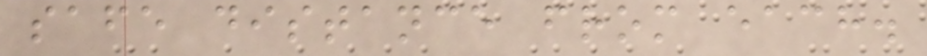safe distance from each.
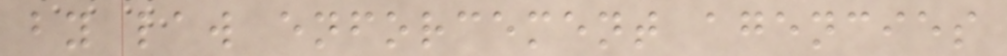by law enforcement agencies
